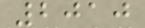2010
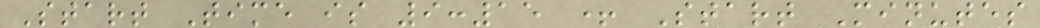Start Time is 9:15 + Start Minutes
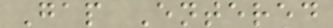Gap Entered
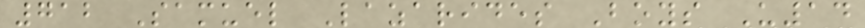712 Samuel Lazarides Boys U14
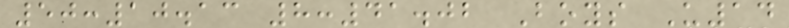50:10.13 8:41.02 Boys U14
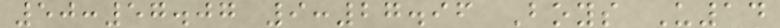50:57.07 9:27.96 Boys U14
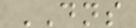DNS
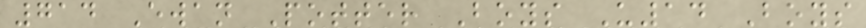714 Ewan Potter Boys U14 Boys
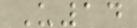U14
